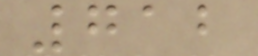712
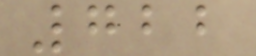722
